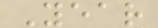Year
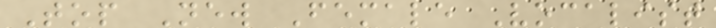Top New Female Vocalist
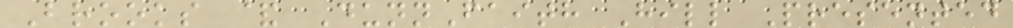Brooks & DunnFaith Hill Presented
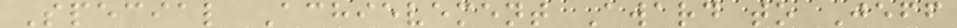Special Achievement Award to Jeff
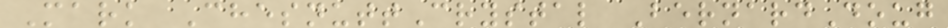Mark ChesnuttCrystal BernardDoug
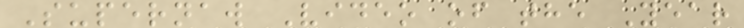Supernaw Video of the Year
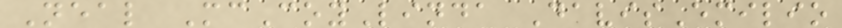Neal McCoyLinda DavisEmilio
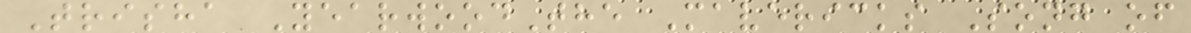Trisha YearwoodThe Mavericks Song of
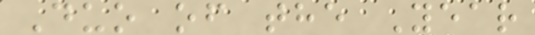Duo of the Year
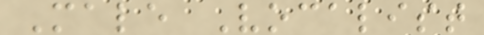Male Vocalist
